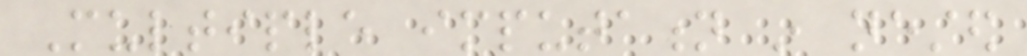Multiple imputation in nested
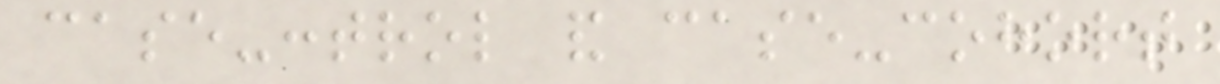case-control and case-cohort
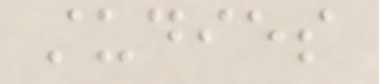studies
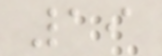19
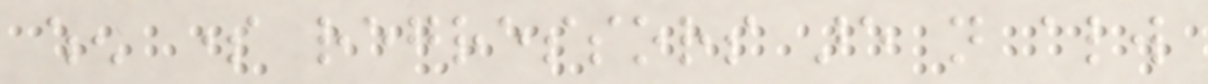when some regressors are not always
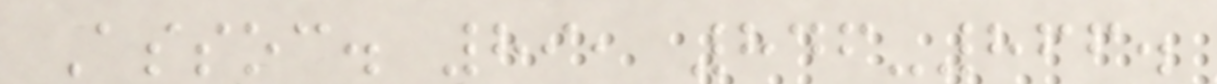Assoc. 89, 846-866.
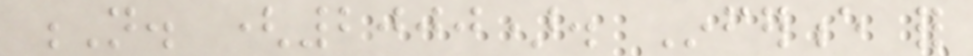N. (2000). Inference for
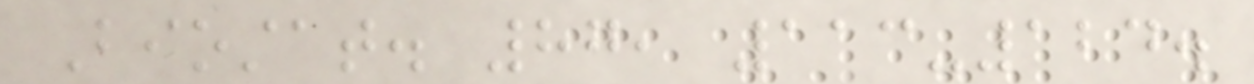Biostat. 87, 113-124.
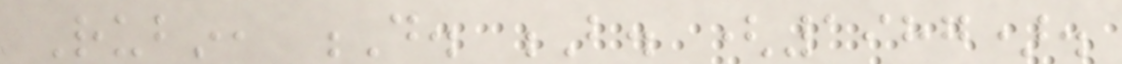Rubin, D. B. (1987).
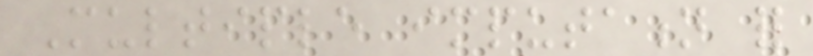Multiple imputation for
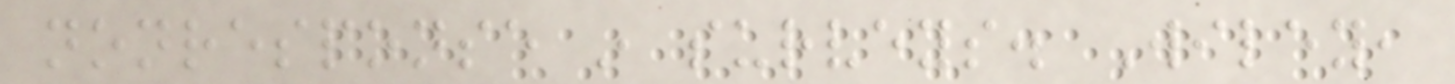nonresponse in surveys. Wiley,
